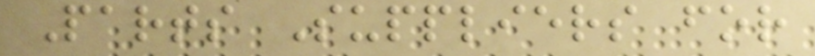Parts Suppliers for
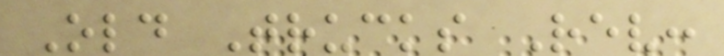Old Trucks Rev:
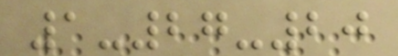1-27-20
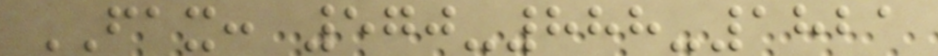FAX: 570-888-1821
